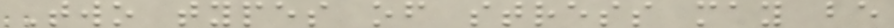Two types of stress may be
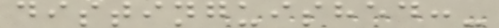distinguished:-
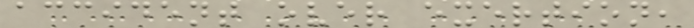accident over exertion,
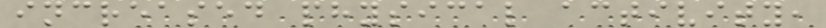increased physical activity,
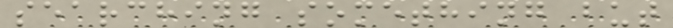searching something but
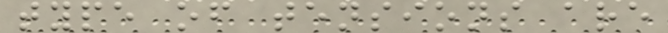type of tensions are
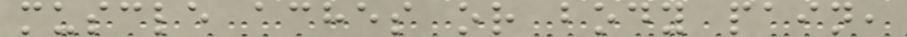muscle aches or body pain,
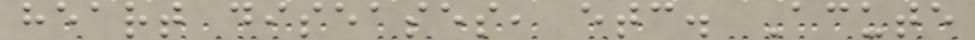heart diseases, etc. Acute
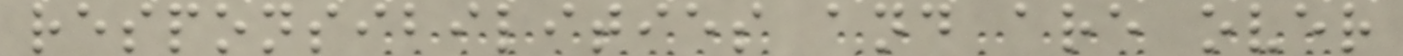responsibilities and are over
